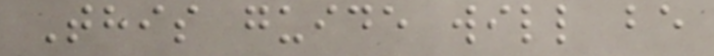This guide will be
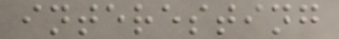interesting
